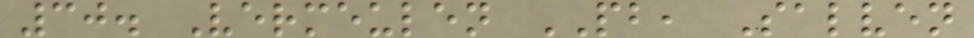30. Vermeulen PB, Salven
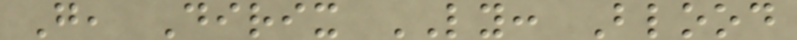G, Dirix LY: Blood
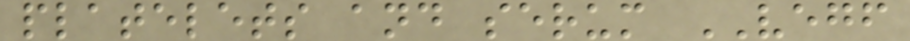platelets and serum VEGF
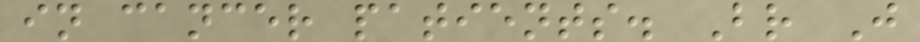in cancer patients. Br J
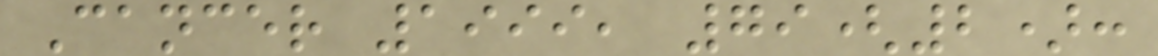Cancer 1999, 79(2):
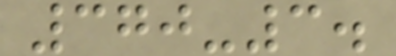370-3.
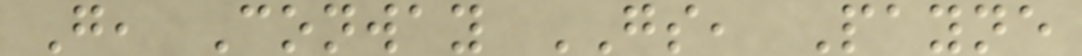G, Conway GS, Payne
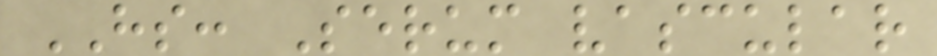HS: Serum vascular
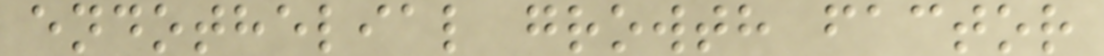endothelial growth factor
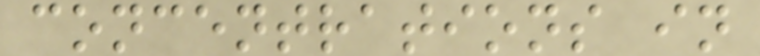concentrations in
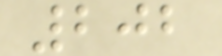202
